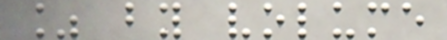% by volume
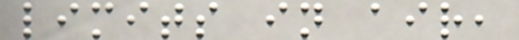limits in air,
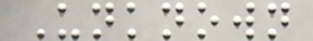Unknown
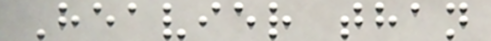Heavier than
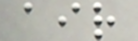air
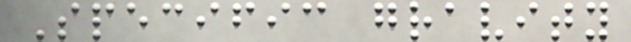Specific gravity
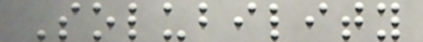Solubility
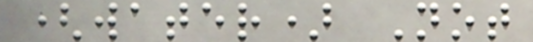(water) Not
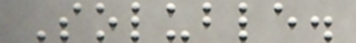Soluble.
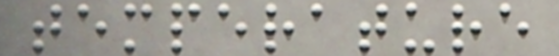temperature
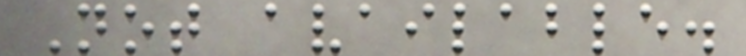Not available.
